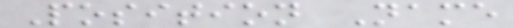Position Name
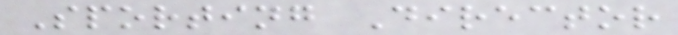Sporting Director
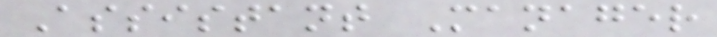Assistant Manager
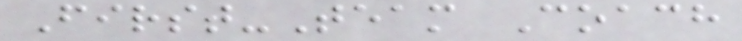First-Team Coach
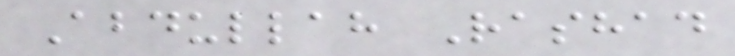Abdullah Rashad
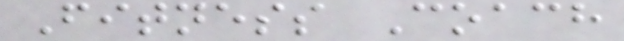Fitness Coach
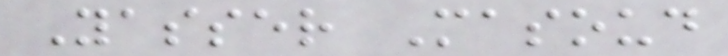Yasser Masoud
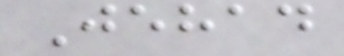Jehad
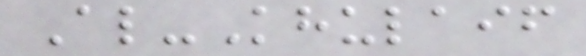Al-Khulaif
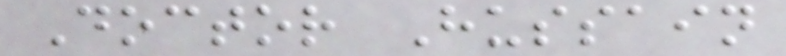Doctor Hussain
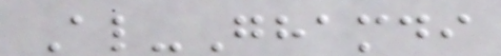Al-Ghamdi
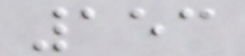153
